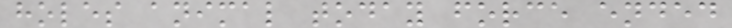holes animal today force ended
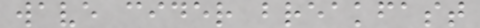wave cider breakfast
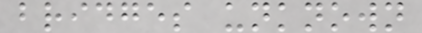bridges unknown
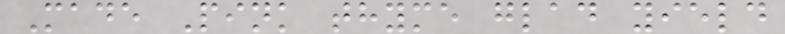Made Pink thyme glad yield
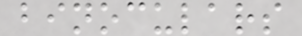binoculars
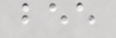bee
